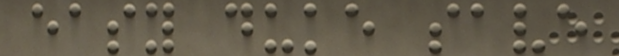easy duke save
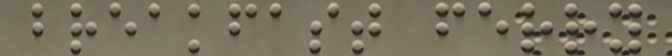breakfast ferry
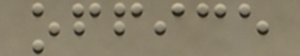office
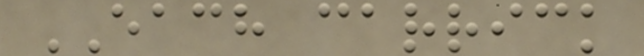EACH carrick
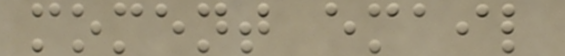moment email
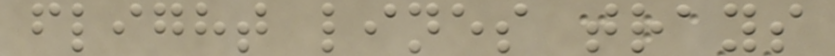flight lines trays
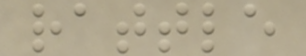rattle
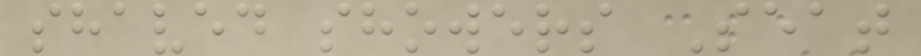shaved showers Seat
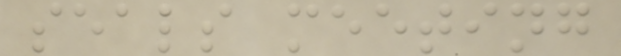seals meeting
